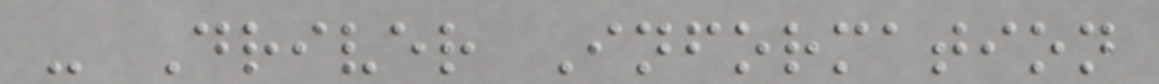- Driver Information
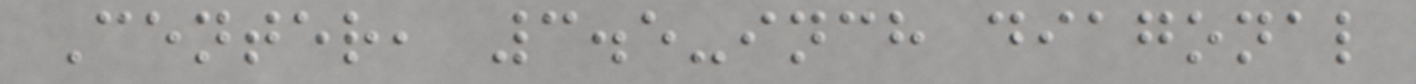Center, 3.5-inch diagonal
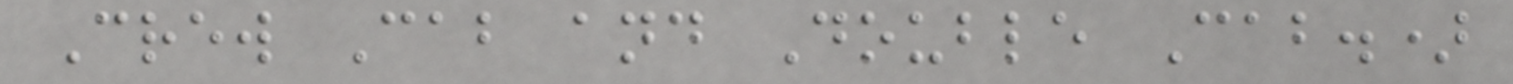Crew Cab and Double Cab.)
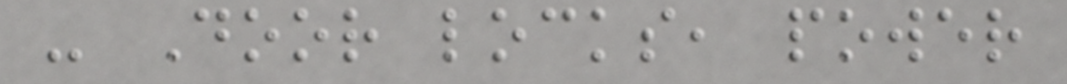- Door locks, power
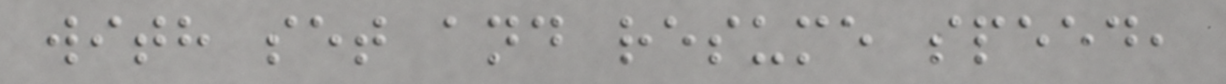with set and resume speed,
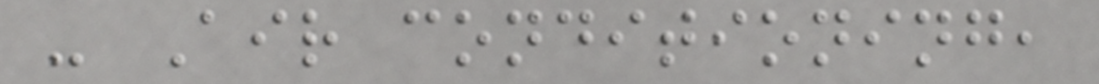- Air conditioning,
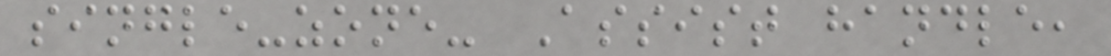single-zone- Assist handle,
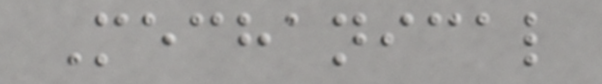Mechanical
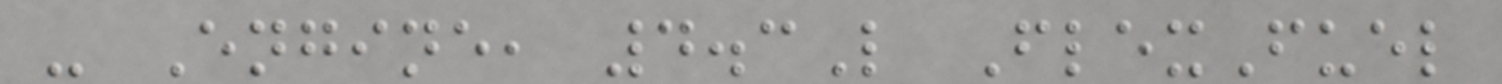- Engine, 4.3L FlexFuel
